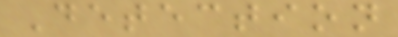Detection
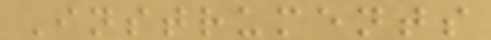Instruments
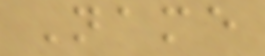Name
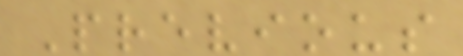Previous
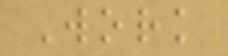Work
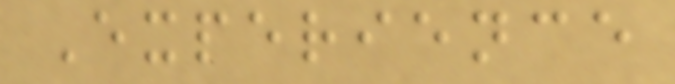Experience
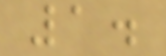1.
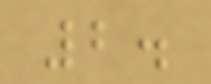2.
